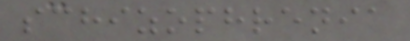schizophrenia
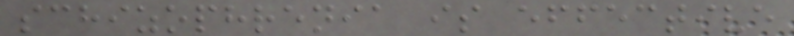schizophrenia is effective
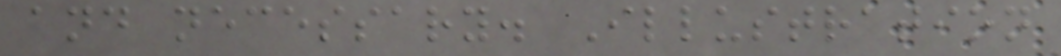and necessary. Illustration
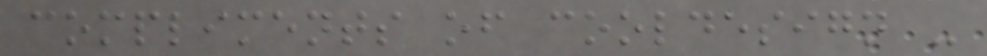compliments of cooldesign -
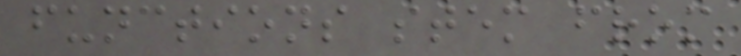functions stem from
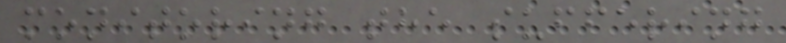monitoring the suffering
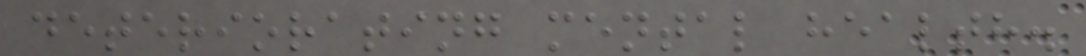deteriorating mental health.
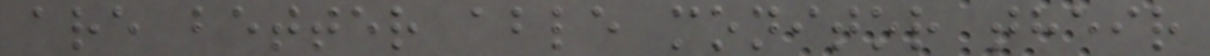are better able monitor their
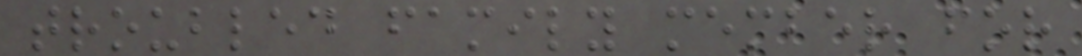troubled family member for
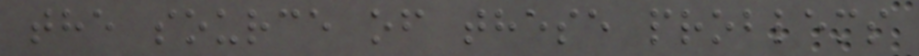the source of these problems
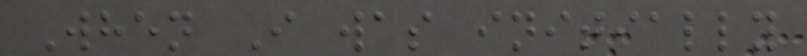When I was initially
